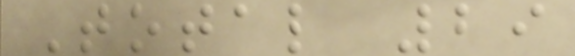Total 29
